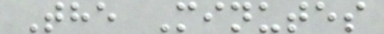The Minutes
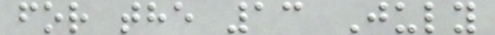for the 13 July
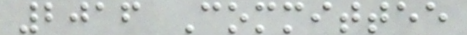2016 Committee
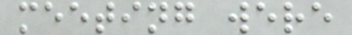meeting were
